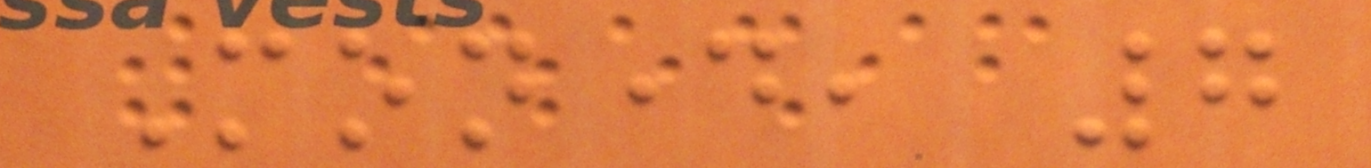Monday, 7
